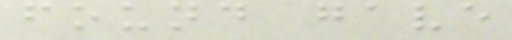found gave
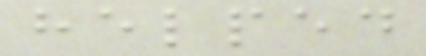helped
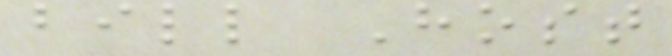bill Host
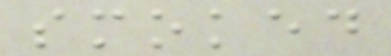smoked
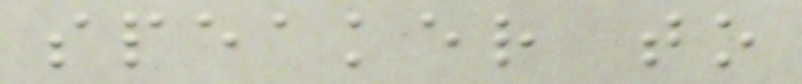speaker to
